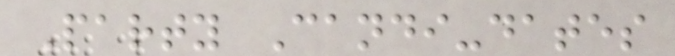Party Candi-dates
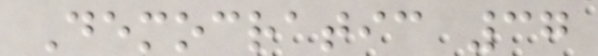Democratic 37
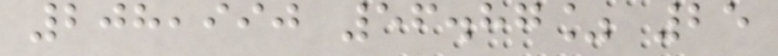208,990 56.87% 25
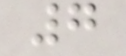7
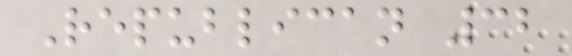Republican 32
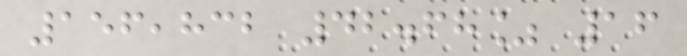156,832 42.68% 16
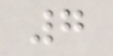7
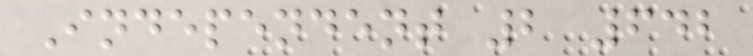Independent 2 642
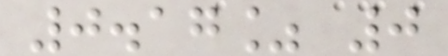0.17% 0
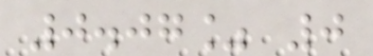0.07% 0
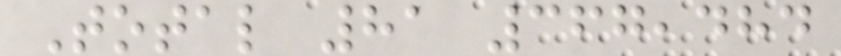Total 81 367,484
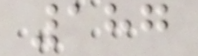187
